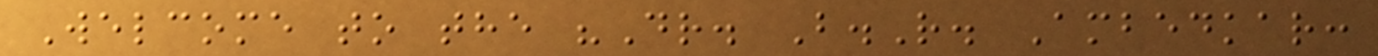Welcome to the "Dr. B.R. Ambedkar:
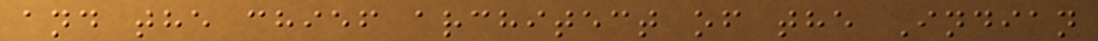and the chief architect of the Indian
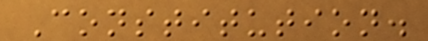Constitution.
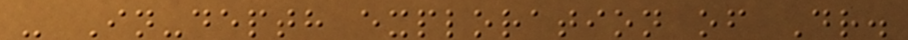- In-depth exploration of Dr.
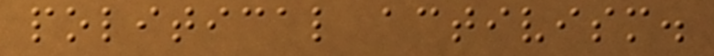political activism.
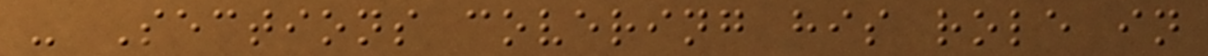- Sections covering his role in
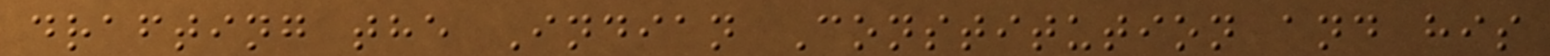drafting the Indian Constitution and his
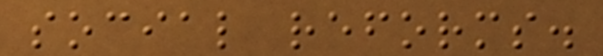social reforms.
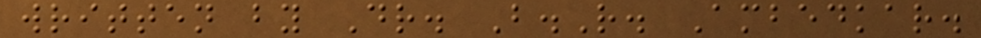written by Dr. B.R. Ambedkar.
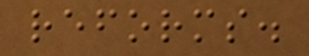reforms.
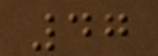47
